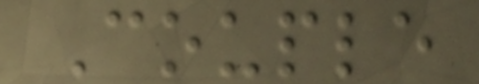Couple
